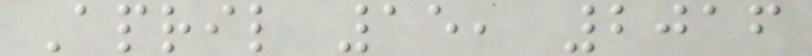April 15, 2016
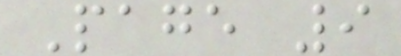Page 9
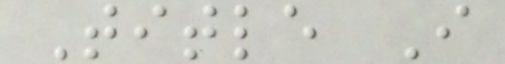Title I
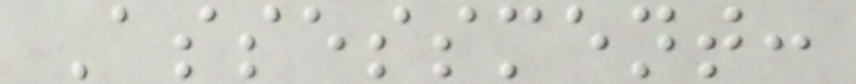Assessment:
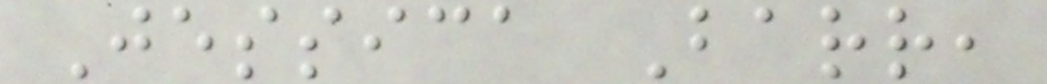Jessica Barr,
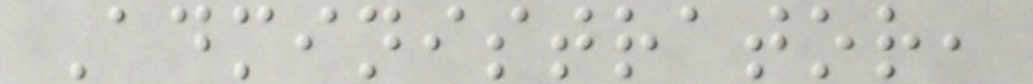Administrator,
